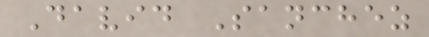David Sanchez
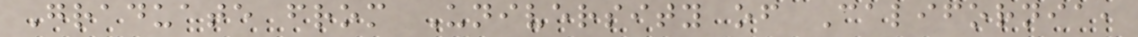Graduate from University of California,
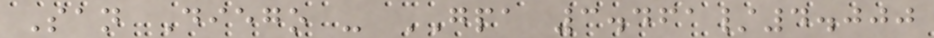San Diego - GPA 3.461/4.000
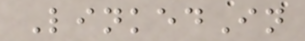LinkedIn
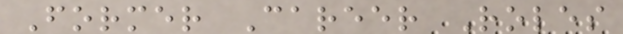Former Career Roles
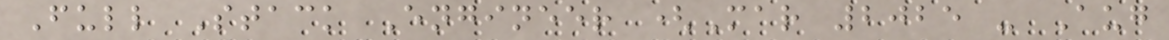Full Stack Engineer (Mar 2025 - Aug
